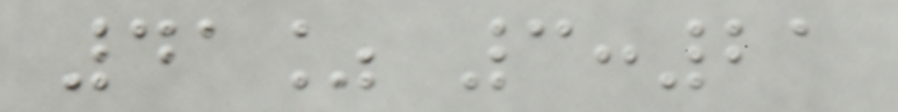41% 3:21
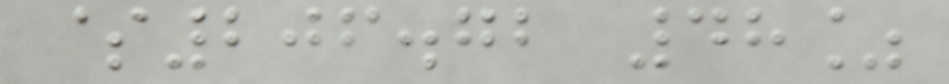$206.72 48%
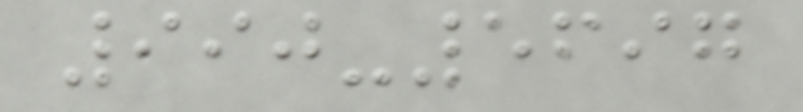990-5697
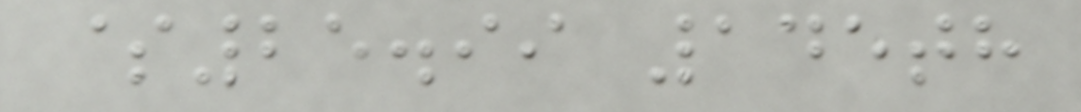$25.99 145th
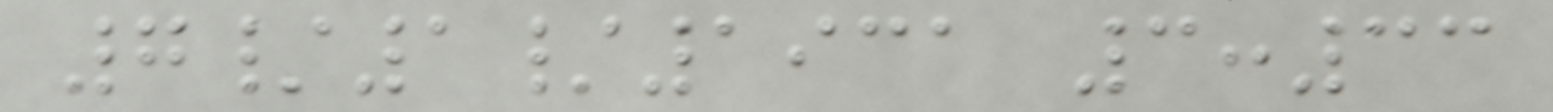7/1/1931 3:33
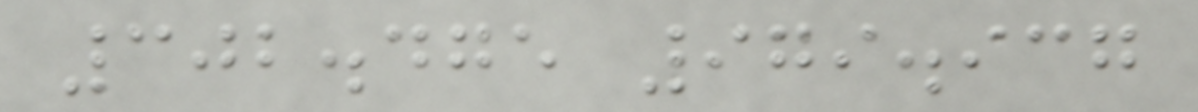302.475 979.937
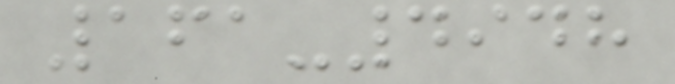161-4948
